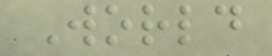World
